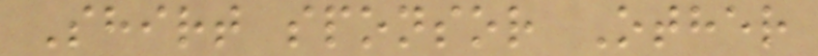Shirt sponsor Other
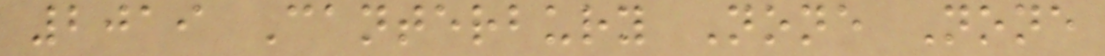2019 Canterbury None None
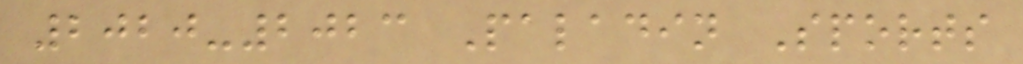2020-2023 Paladin Sports
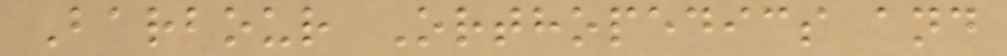Barbour Orthopedics and
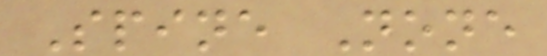Spine None
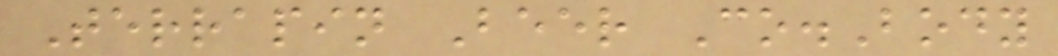Terrapin Beer Co.Body
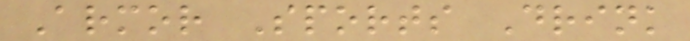Armor Sports Drink
